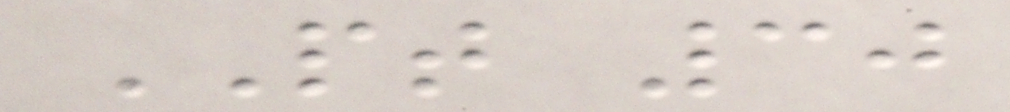PT 30
